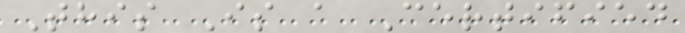This Is a Certified
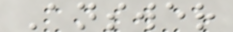Answer
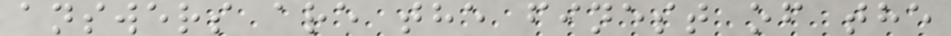answers are the finest of the
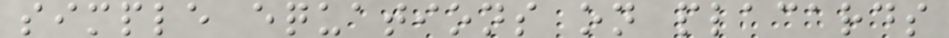simple equations on placards
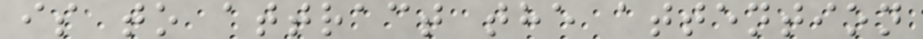is to attract the attention
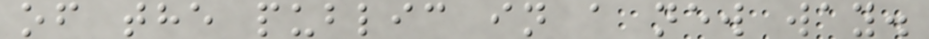of the public in a new way.
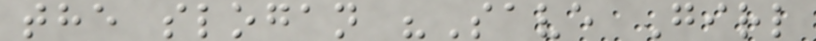the slogan "Save Girl
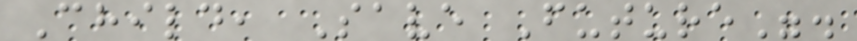Child, Save Future".
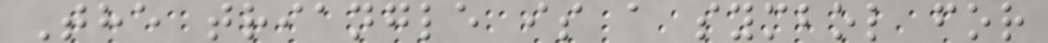The triangle is a symbol for
